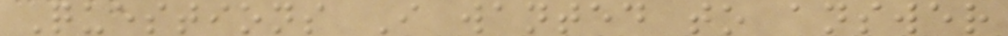Questions I wanted to answer
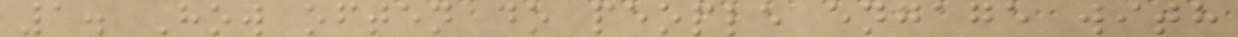1. How often do people engage with
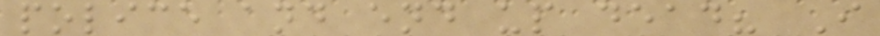police and end up dead? I
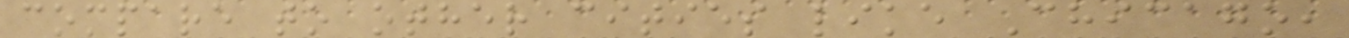compare to other cities like Chicago,
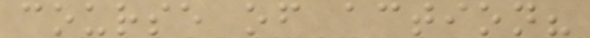course of action?
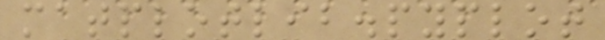matplotlib.pyplot
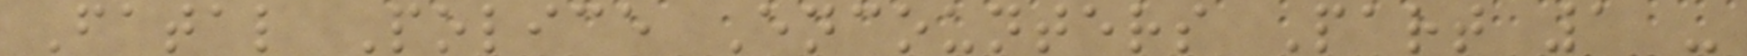Fatal Police Encounters Part 1 -
